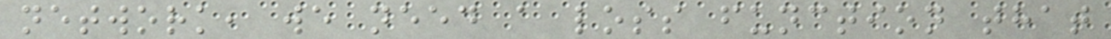network, we need a loss function that
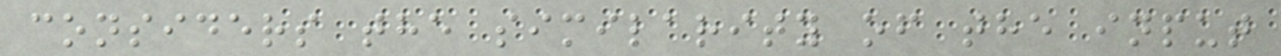considers the similarity of the input
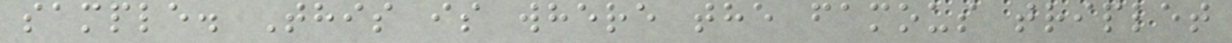sample. This is where the famous triplet
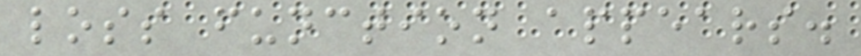loss function appears.
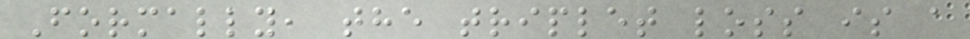Formally, the triplet loss is a
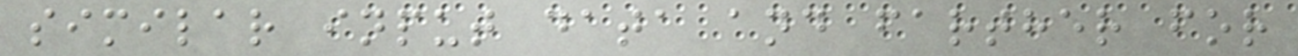similar input data and farther for
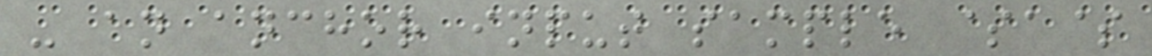- an anchor input sample $a$
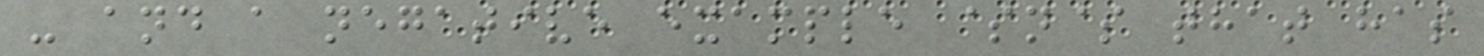- and a negative example $n$ that has
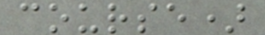course)
